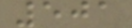501
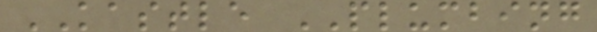KASTLE PLUMBING
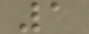1
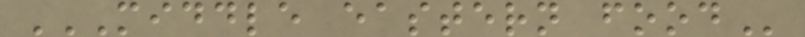MIDDLE EASTERN FOOD
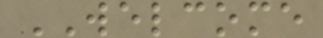WELCOME
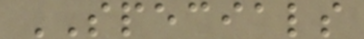SPECIALS
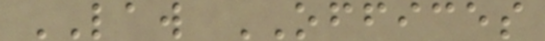LAW OFFICES
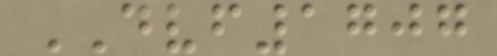DVF1707
